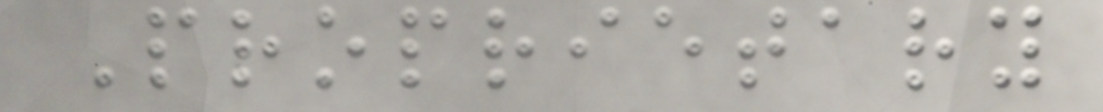Proprietary
